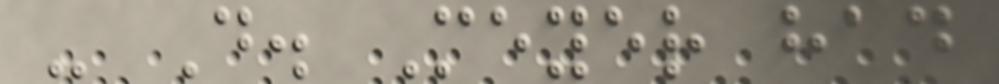- D. Meyer had
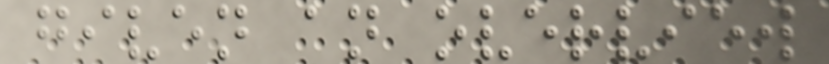given an overview
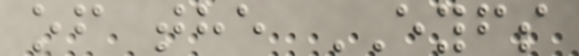of the EYFS
